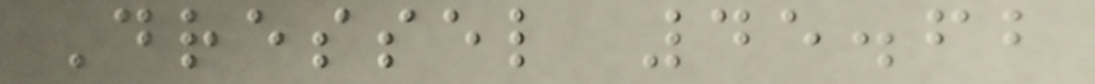Dressel 45.62
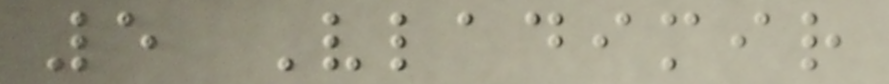5 Vladimir
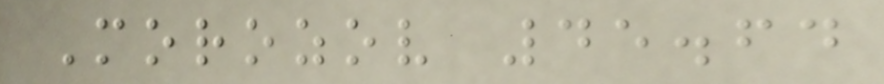Morozov 45.64
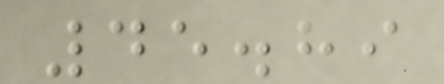45.89
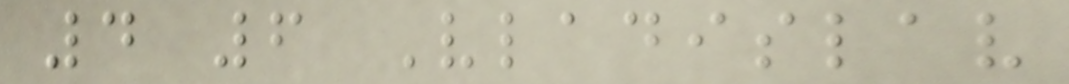4 6 Vladislav
